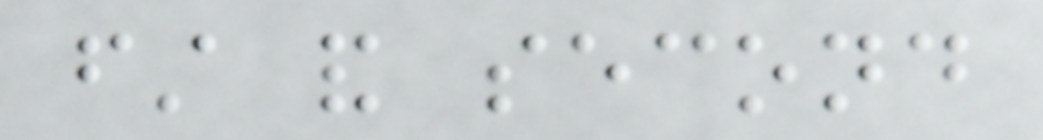first and second
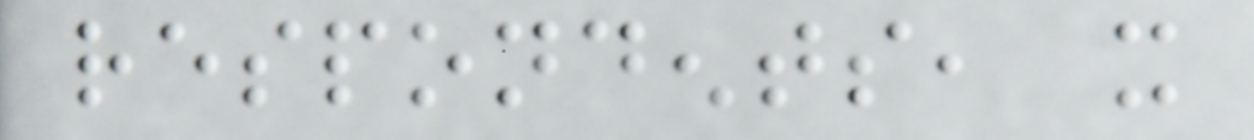respondents, it
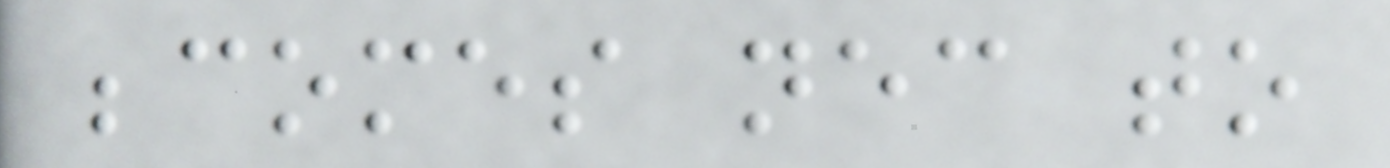becomes necessary to
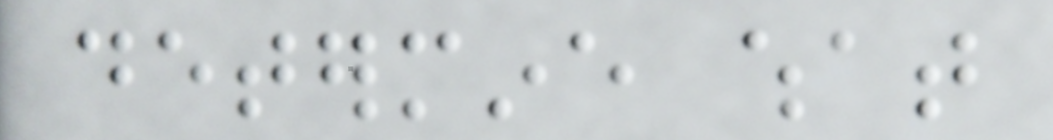determine what
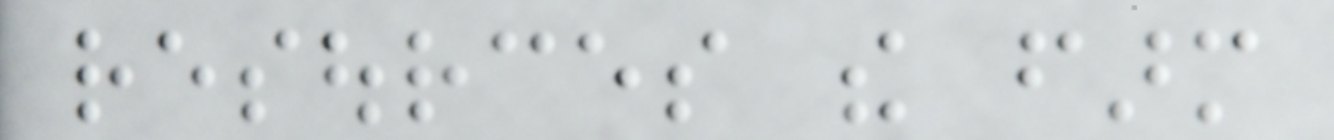resources the farm
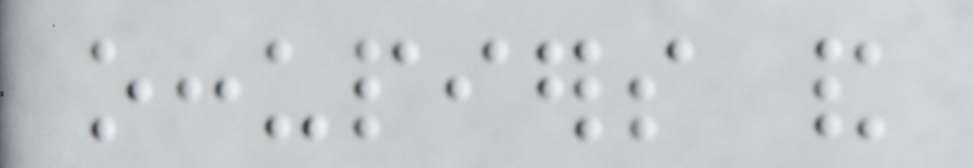occupiers and
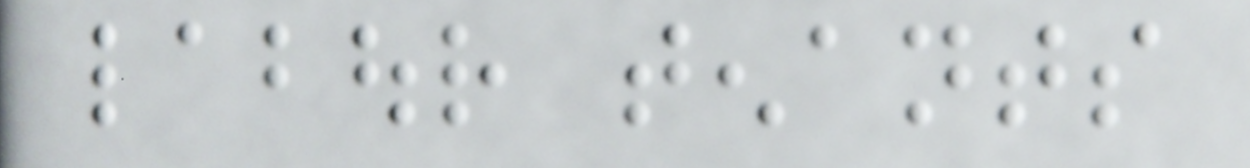labour tenants
